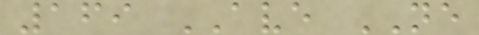169 AVE NE
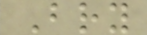Bry
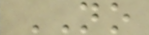NO
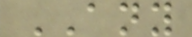ANY
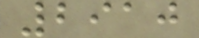2910
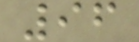96
